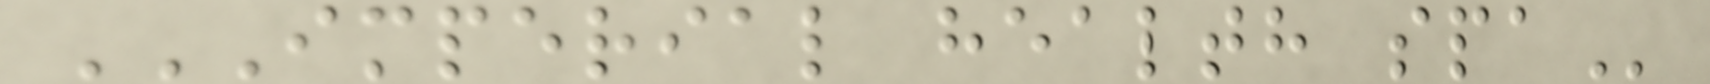IMPERIAL HEALTH SPA
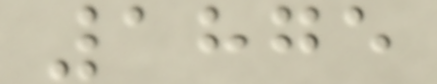1875
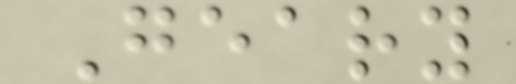Geary
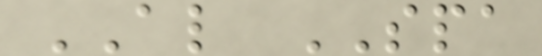AL SPA
